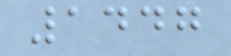1447
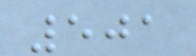501
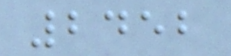2452
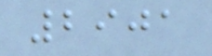2901
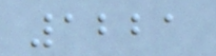1221
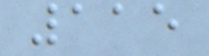115
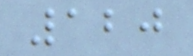120
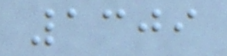1309
